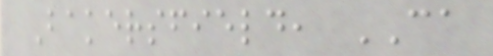Bakersfield, CA
